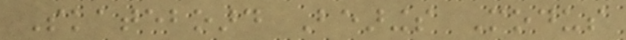Skateboard Bearings Modus
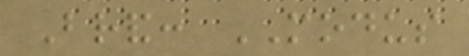Brand: MODUS
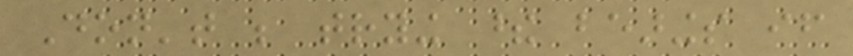Don't be trying these bearings if
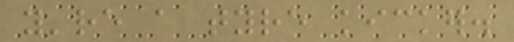you're a tyre kicker.
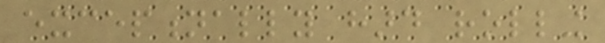exceptionally hard rolling
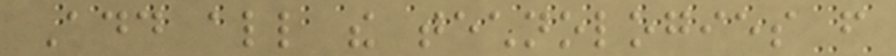Add all the technologies from
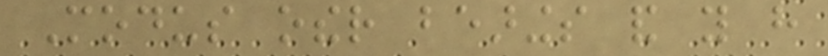Modus other bearings and you have
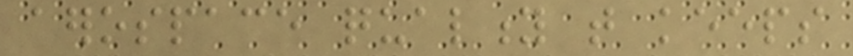aerospace quality that keeps
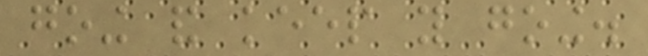going and keep you going.
